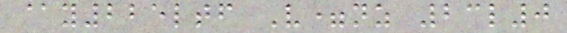@y225ltf V=nz 23l0
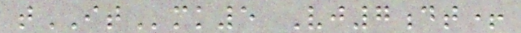tITmk5 Vj7dt+
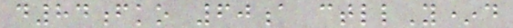d84fko 60a ctllY*d
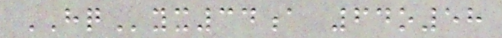HQyx34a 64o58
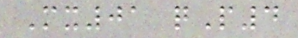Mx01 qP4
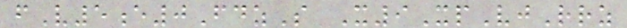fV5e0FdzS X9XpVjRrz
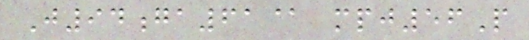J94ga61@ mpj56P
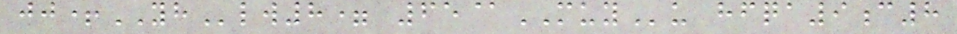jj+YHlw8= 65@MUYu hfqa9c8
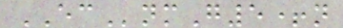ECnmG5+n
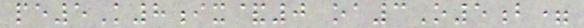pe5K8ix&0 oa3O5b=
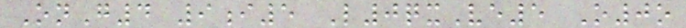OnG4 9i5 L0qxVe5 O0o
